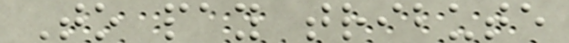To pay tribute
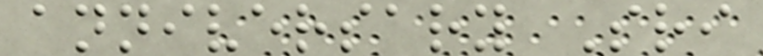anniversary Sri
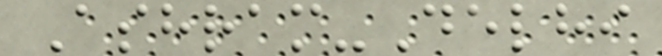Ashram-Delhi
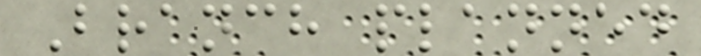Branch planned
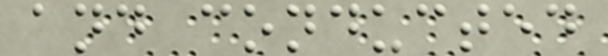and conducted
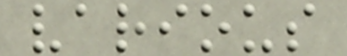various
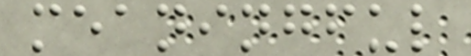meaningful
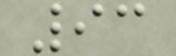93
